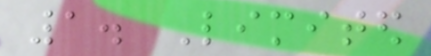1. Limited
